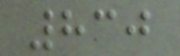830
